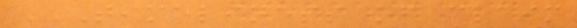TIMELINESS OF CLAIM
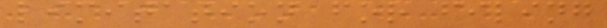limitation for filing
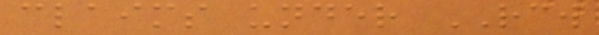claims under RCW
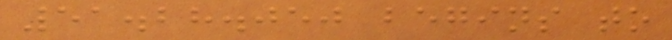51.28.050 begins to
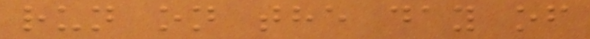run on the day of
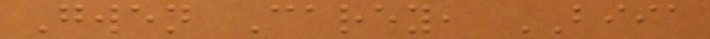Gwen Carey, BIIA
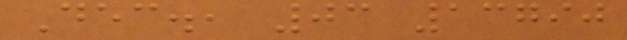Dec., 03 13790
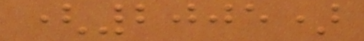(2005)
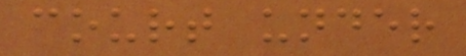court under
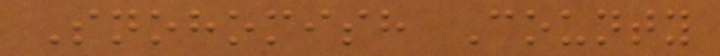Snohomish County
